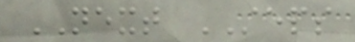NEXT STEPS
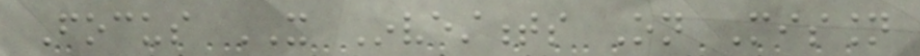Focus IT Investments On Mission
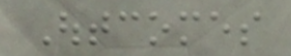Outcomes
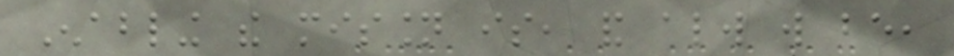Enabling the mission is, and always will be,
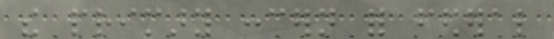the primary concern for federal
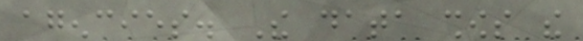agencies. The data shows the
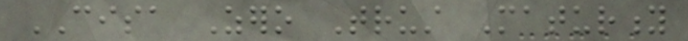CISA Zero Trust Maturity
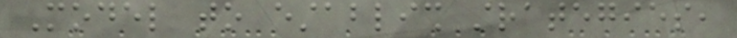Model to establish strategies,
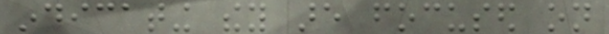indicating they are focused on
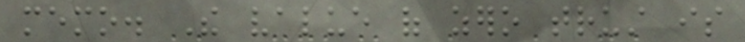memo. The value of zero trust is
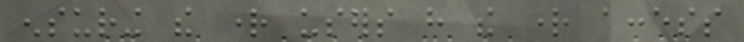ensuring the right users have the right access
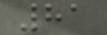81
